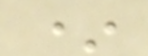*
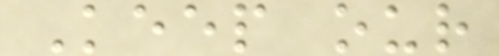Keep our
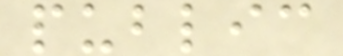public
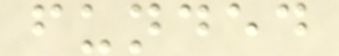funded
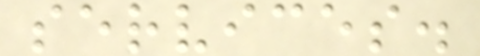services.
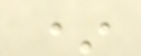*
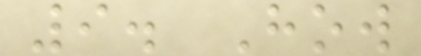9. How
